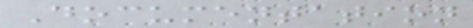Documentation
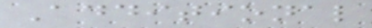Additional
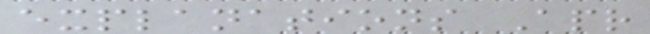explanations Apr
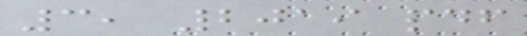3, 2019 pdf
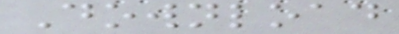Download
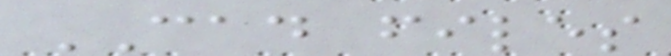CAD files
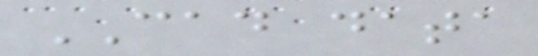CAD data
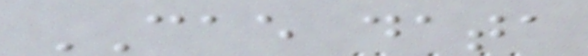CAE data
